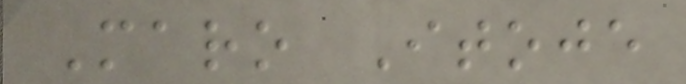Maro Itoje
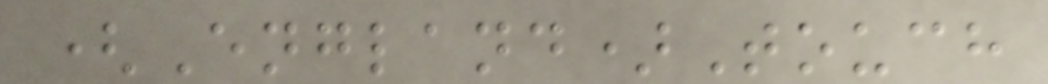(England)Touch
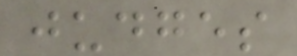judges
